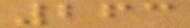263
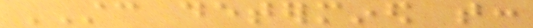STC determined that:
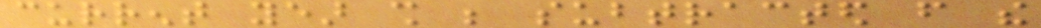current year shall be subtracted from the
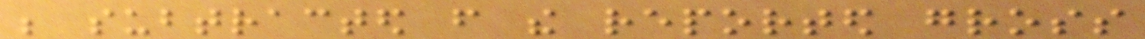be subtracted from the reported gross
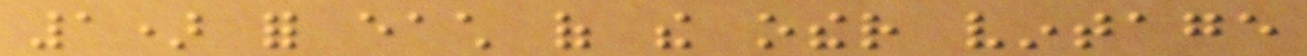1) for each of the other vintage
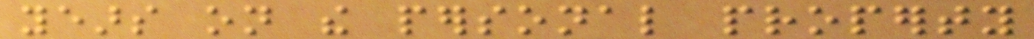years on the personal property
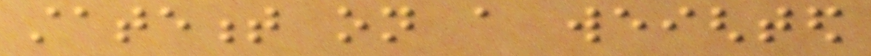statement on a weighted
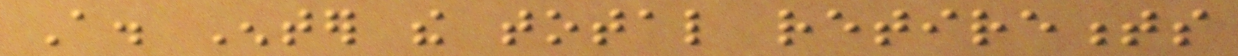A. Enter the total retirements
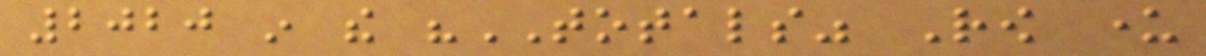2020 in the "TOTALS" Row under
